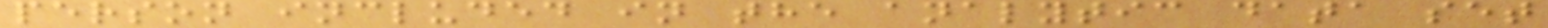person included in the analytic data set
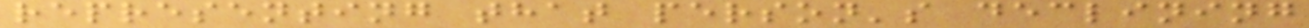representing that person's declining
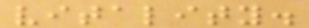vitality.
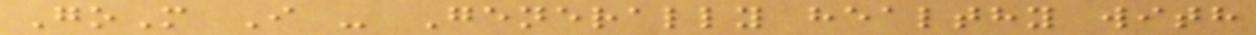GoM I - Generally healthy with
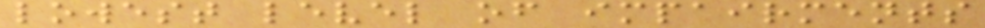lowest level of impairments
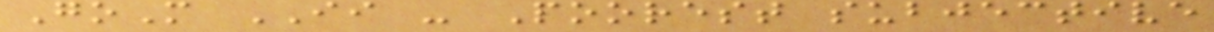GoM II - Poorest subjective
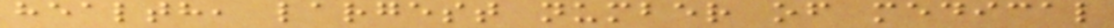health, largest number of medical
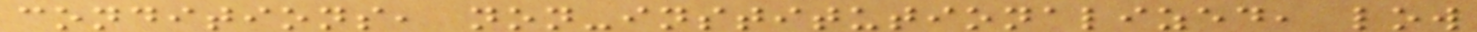conditions, non-institutionalized, low
